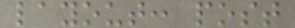layout: post
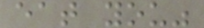eat you"
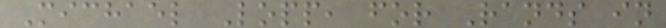Michael Lopp, for Rands in
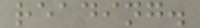reading.
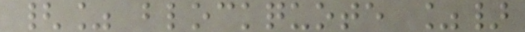{% blockquote %}
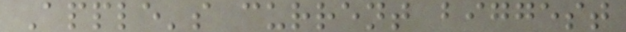Apple's current biggest
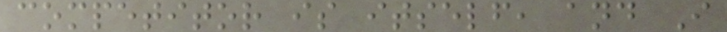competitor is itself, and I
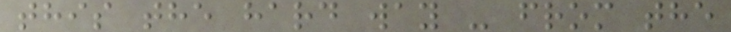this the hard way - from the
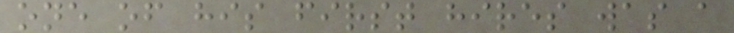one of his first hires was a
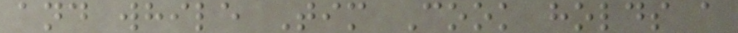and while Tim Cook holds a
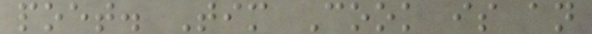poet. Tim Cook is an
